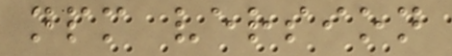npm version
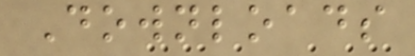Downloads
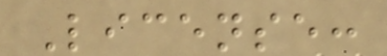License:
